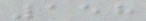158
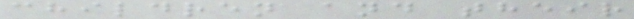children and their
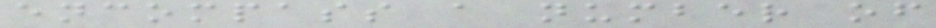encompass a number of
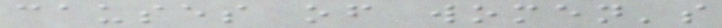causes of women's
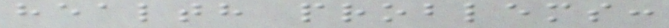health problems:
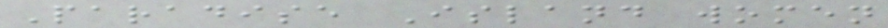Paradise Island women
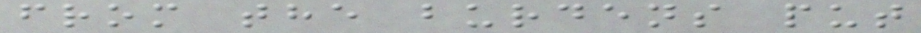from the burdens put
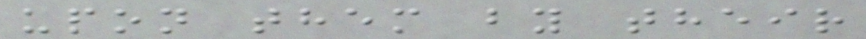upon them by their
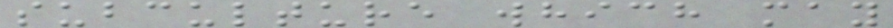subculture which may
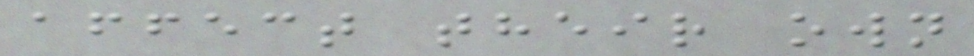affect their own
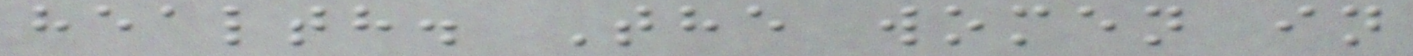health. The women in
